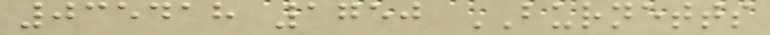035418 1750 BURNETTS
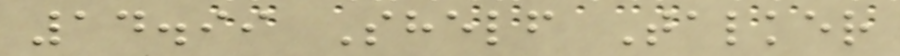14.99 Shelf Talker
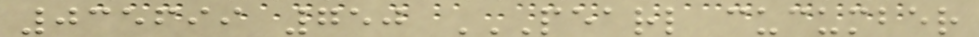035699 750 PEARL CUCUMBER
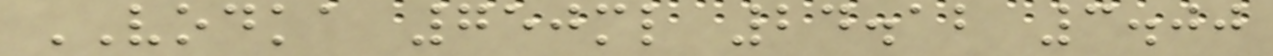VODKA 750ml 24.12 3.00
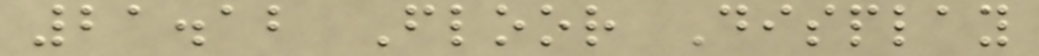21.12 Floor Display
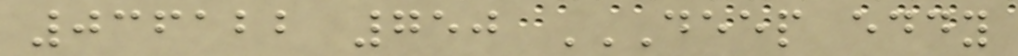036122 750 DEEP EDDY
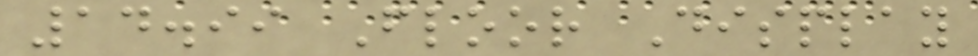14.99 Floor Display
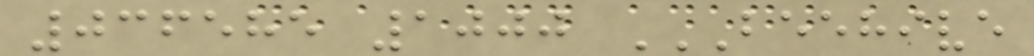036585 1000 BEEHIVE
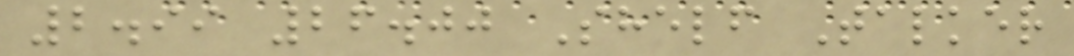2.99 26.00 Shelf Talker
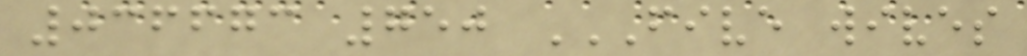036673 750 FIVE WIVES
